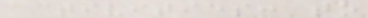activities: to
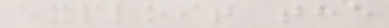exploit the
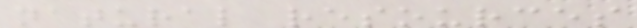natural resources
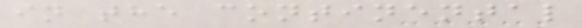in the continental
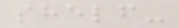shelf-
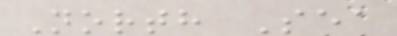North Sea
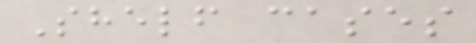Shelf cases
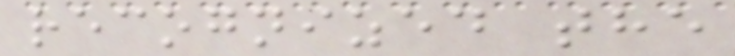recognized the
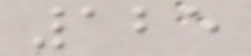125
